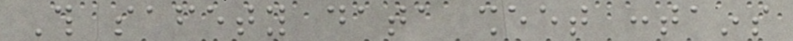This safety data sheet contains
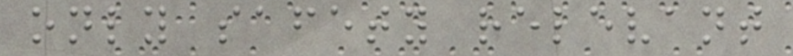only safety relevant
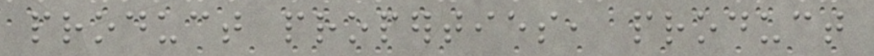product properties, product
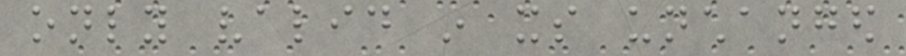only valid in its unchanged
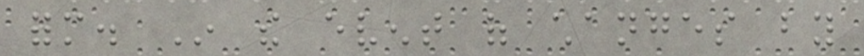form. In the event of changes by
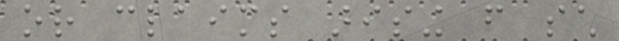or claims arising from such
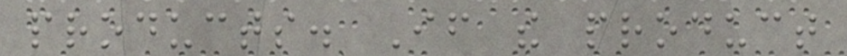products. If the product
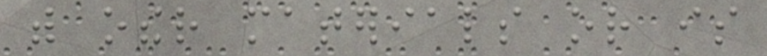with other materials or is
